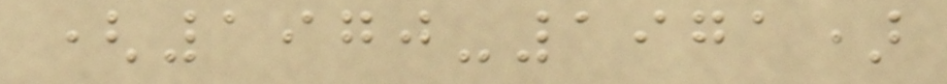(1970-1971)
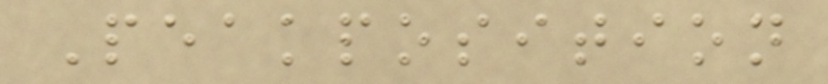Peakposition
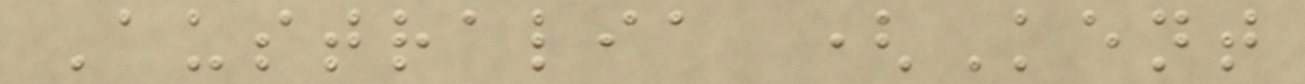Australia (Kent
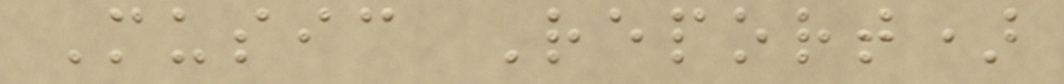Music Report)
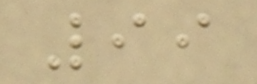99
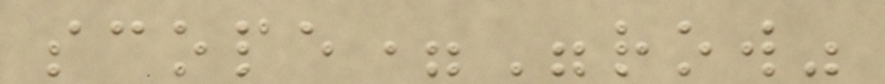scope="row"
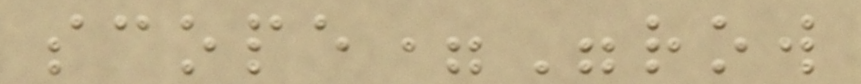scope="row
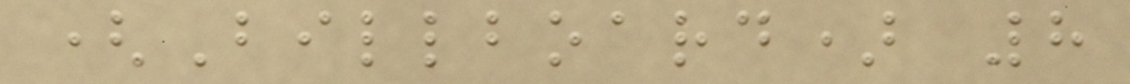(Billboard) 8
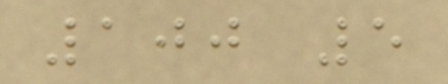100 5
